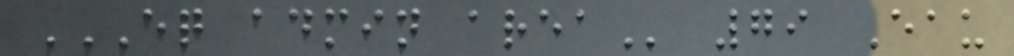EQ ADMIN AREA 79 Eau
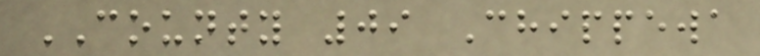COUNTY 09 Chippewa
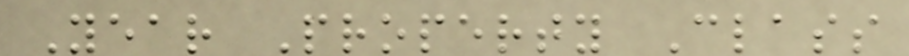Year Property Class
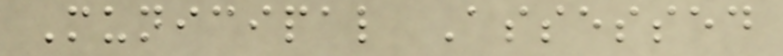Municipal Assessed
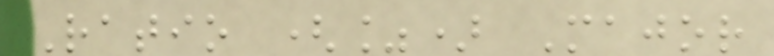Ratio (%) Major
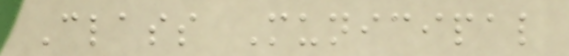Class Municipal
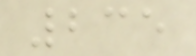235
